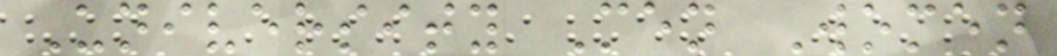University Men Women
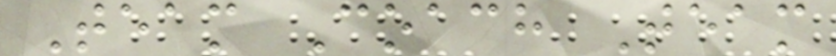Team Coach Team
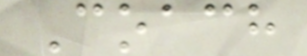Coach
